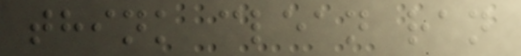think clean ran
